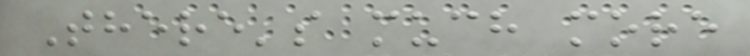There's much more
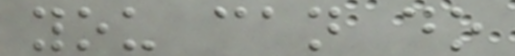you can do
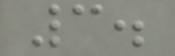3.
